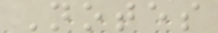Notes
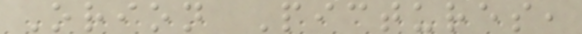Orion Pictures,
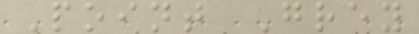Point Grey
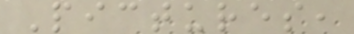Pictures,
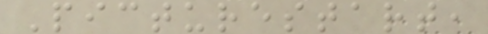Picturestart,
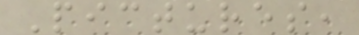Pictures,
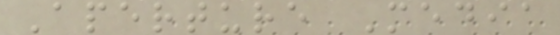Aperture Media
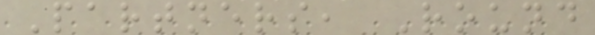Partners, Round
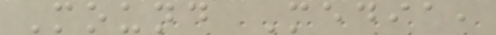Mound Media,
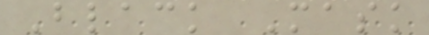Black Mask
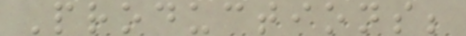Productions;
